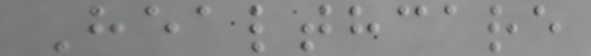Healthcare
